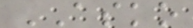ASKO
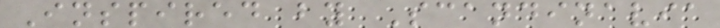Inspired by Scandinavia
